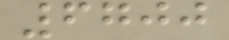6700
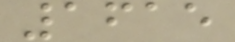1615
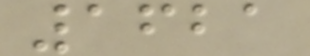1621
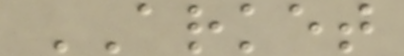ARKET
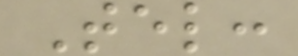Tel:
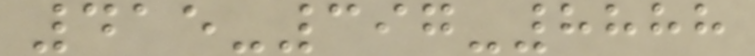415-397-8888
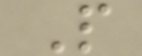P
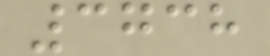3738
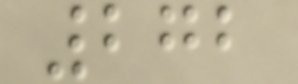272
